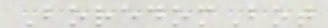BoredomBot
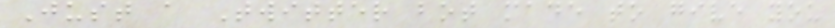Just a Twitter bot made to give you
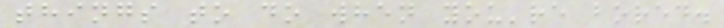things to do when you're bored.
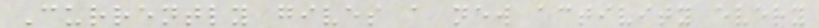Currently gives a new activity every
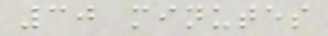30 minutes
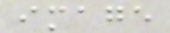image
